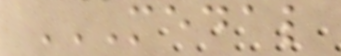MEDAL
